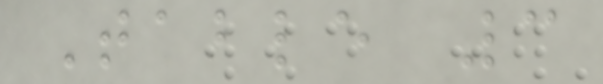Table 3
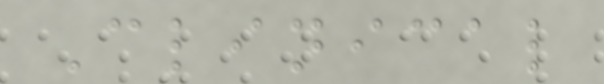Clinical
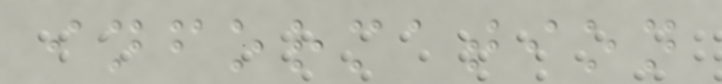information
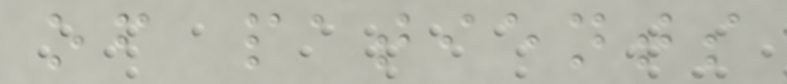of patients
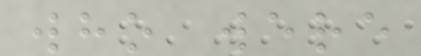who were
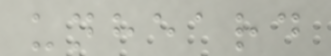unheard
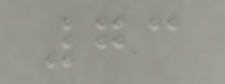73
